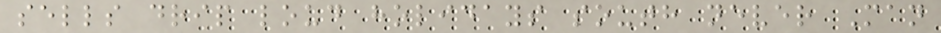sells drip loud holidays south never Man
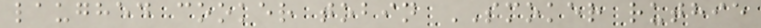laughed cooker tobin SMOKER ruthie
